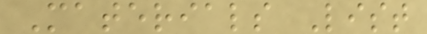Materials List
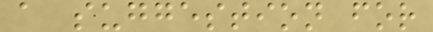a suggestion for
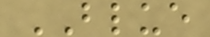BLUE
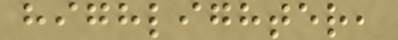highlighter,
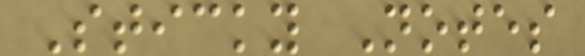Sticky Notes
